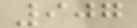907
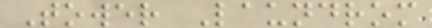Tower Laundrom
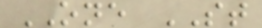ONE ST
